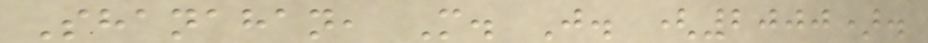Shanahan, M. J. (2000).
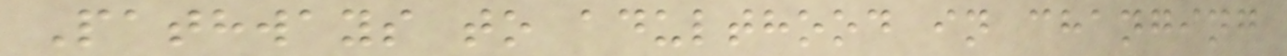Pathways to adulthood in changing
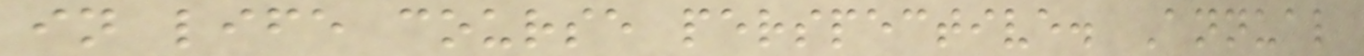in life course perspective. Annual
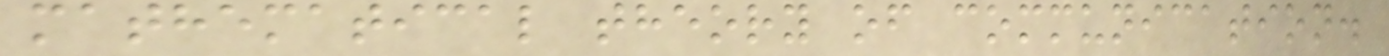mathematical theory of communication.
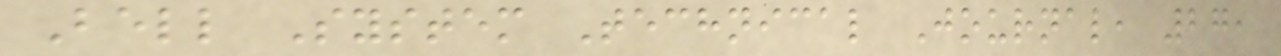Bell System Technical Journal, 27,
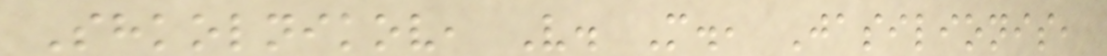Shkolnikov, V. M., Jasilionis,
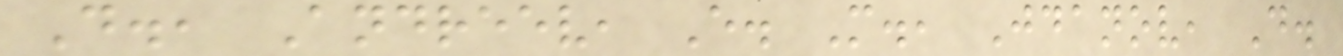D., Andreev, E. M., Jdanov, D.
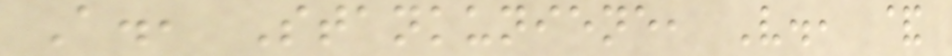A., Stankuniene, V., &
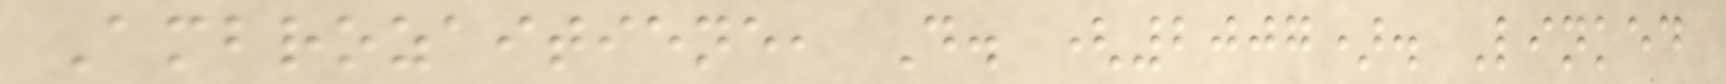Ambrozaitiene, D. (2007). Linked
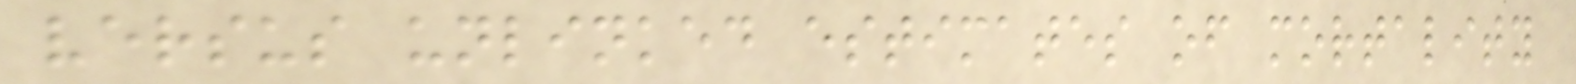versus unlinked estimates of mortality
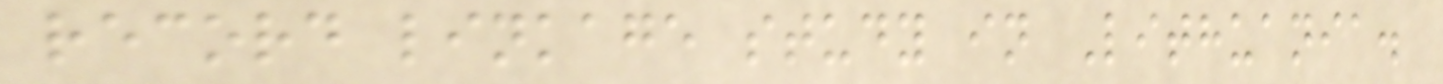record linkage study in Lithuania.
